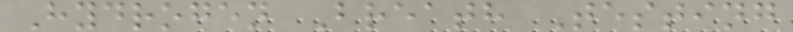Hydrogen Breath Testing
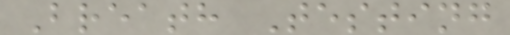Breath Testing
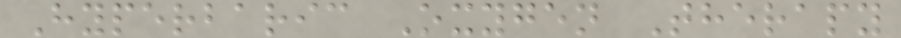Hyperbaric Oxygen Therapy
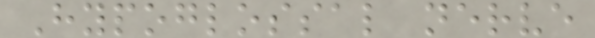Hypoglossal nerve
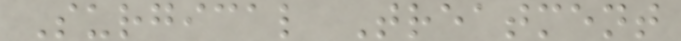Surgical Treatment
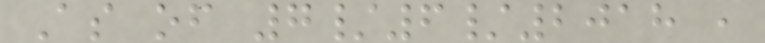As of 7/6/2018 ,
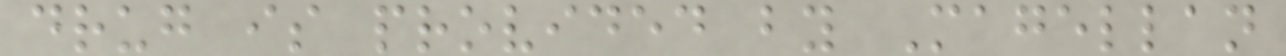drug is provided by Magellan
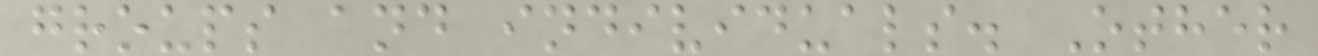groups and individuals. Other
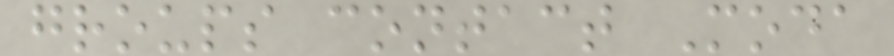groups contact Moda
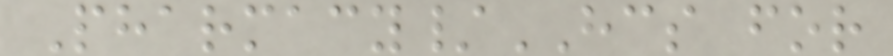Pharmacy/HCS for
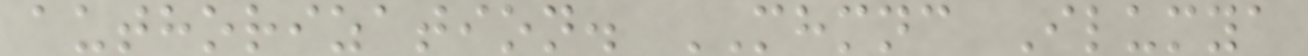authorization. MHMNC Ilumya
